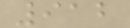912
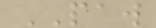PAW
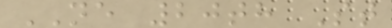NE 20th St
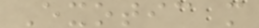Exotic m
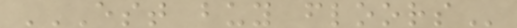EST BUY FLOORS
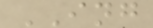ING
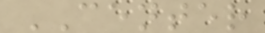CENTER
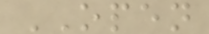OPEN
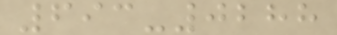693-0288
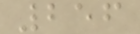256
